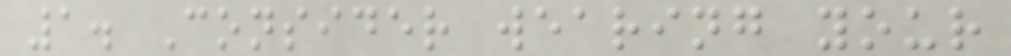1. Consider wearing your
